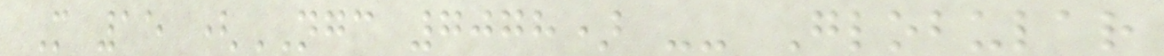M 15 (NGC 7078) -- Globular
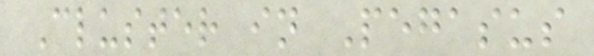Cluster in Pegasus
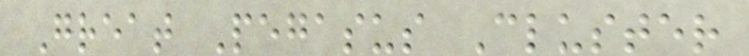Great Pegasus Cluster
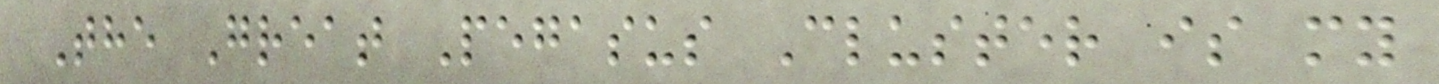The Great Pegasus Cluster is my
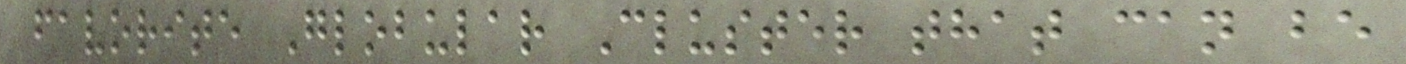favorite Globular Cluster that can be
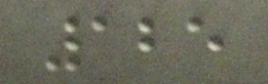125
